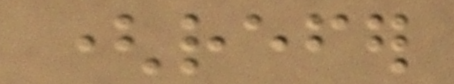(refer
